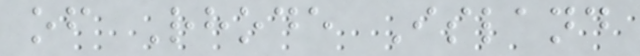of Rhode Island
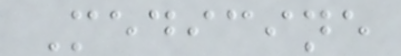Medicine
